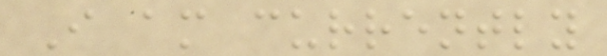I am currently
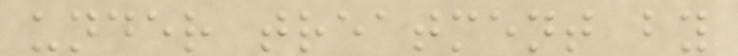under treatment by
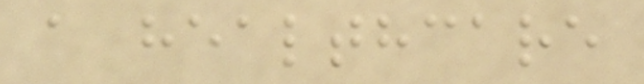a healthcare
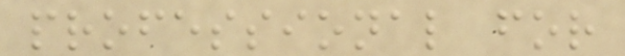professional for
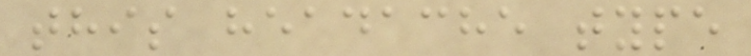this headache type
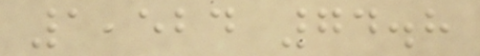1,524 74.8
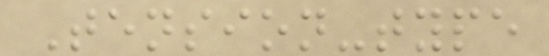Tension-type
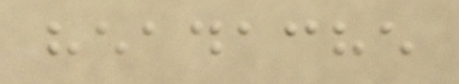headache
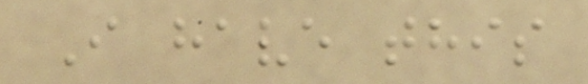I have this
